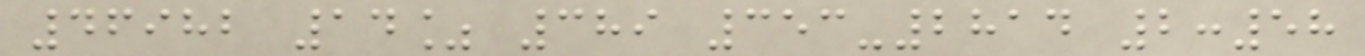46982 14% 389 353-2814 2:58
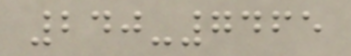240-7465
